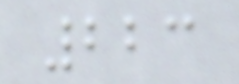223
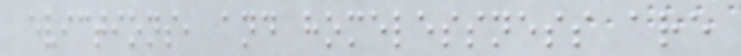evictions, and homelessness are
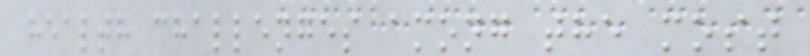health challenges among the most
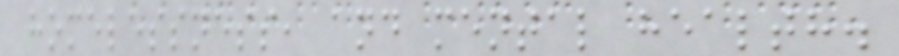homelessness, and mental health.
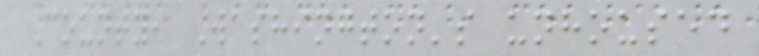County, Washington's unhoused
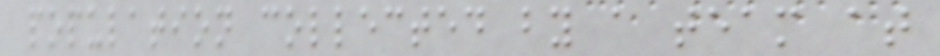population collected by a team at
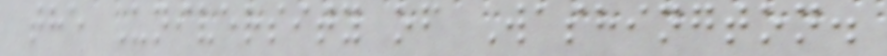the University of Washington.
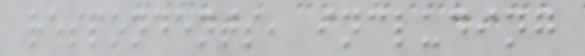respondents, including
